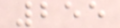255
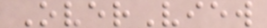OverView
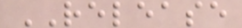RELEASE
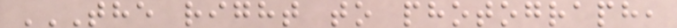THE RIGHT TO PHOTOGRAPH,
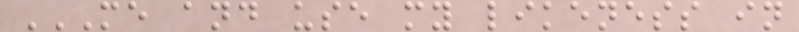ME AND USE MY LIKENESS IN
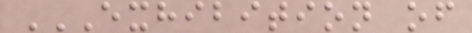EXHIBITION OF
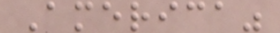America"
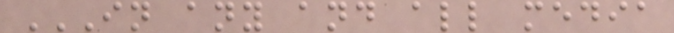IN ANY AND ALL MEDIA
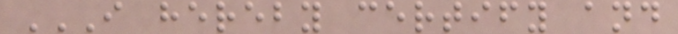I HEREBY CERTIFY AND
